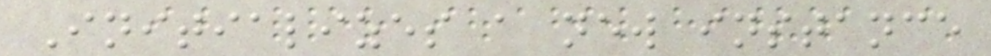Initializes a new instance
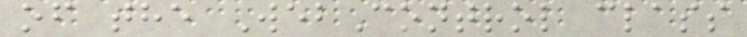of the WebControl class
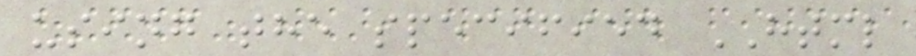using the specified HTML
